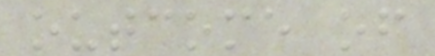outcome of
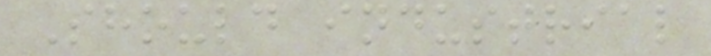Should industrial
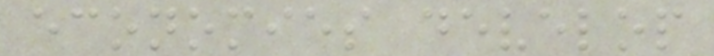economies develop
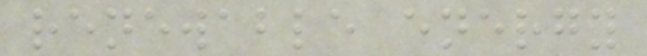renewable energy
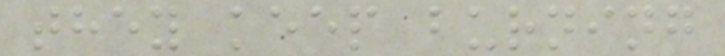they keep burning
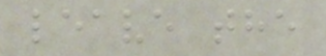leave the
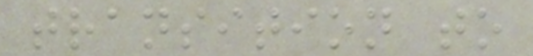transition to
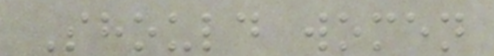Should women
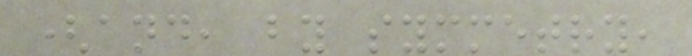(and, by symmetry,
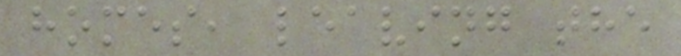homes, leaving the
